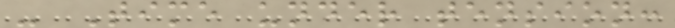- Time under tension:
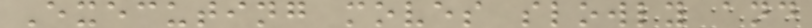Executing moves slowly and
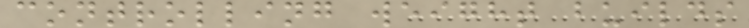controlling weight builds
